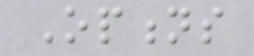Options
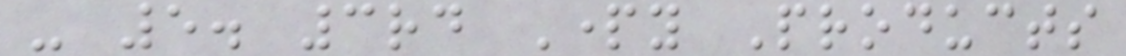- 5. 3rd Party Products
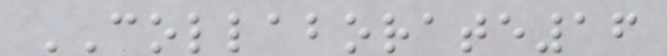COLLABORATE16
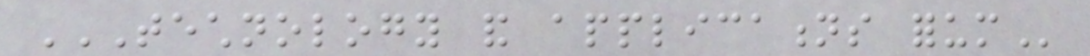TECHNOLOGY AND APPLICATIONS FORUM
